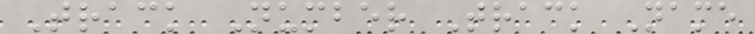Track Number Track Name
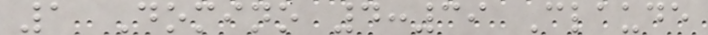1 Domino 4:39 Claude
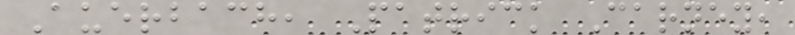Auerbach, Patrick Carney,
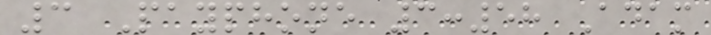3 Payphone 3:58 Adam
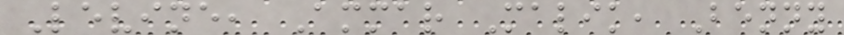Levine, Ammar Malik, Benny
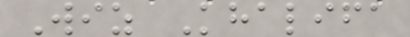Wiz Khalifa
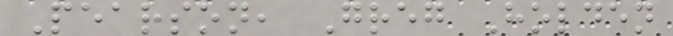Pearson, Greg Holden
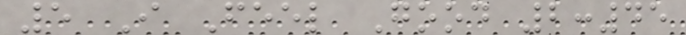5 I Feel Good 2:45
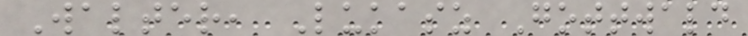Walter, Lukasz Gottwald
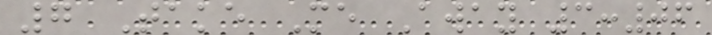7 Take Me Away 3:06
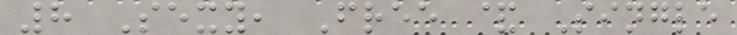8 Sexy, Free & Single
